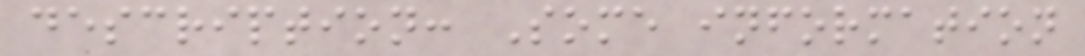description: Some information
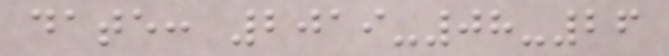date: 2019-08-26
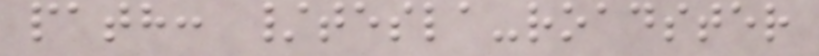path: /tesla-roadster
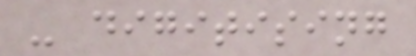- digitising
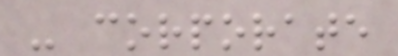- corporate
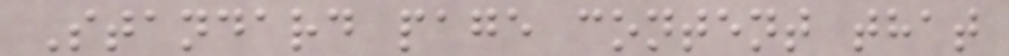Standard page content that
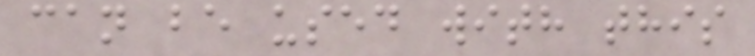can be used with this
